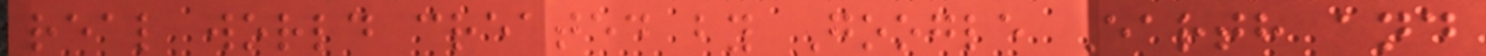real world created by Google Earth and
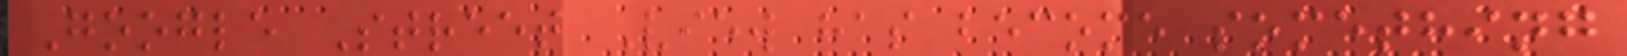Google Street View has become something
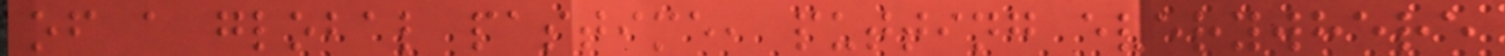of a global pastime, putting everywhere
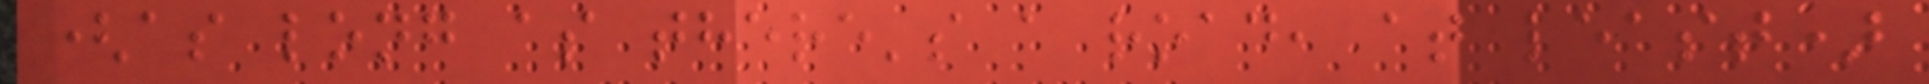(as long as there's a road, at least)
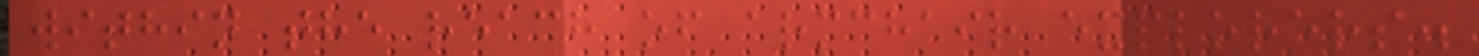within the reach of armchair explorers.
